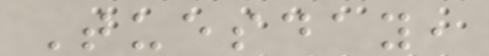Tuesday,
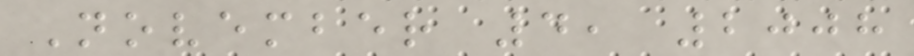November 4, 2008
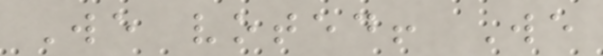We voted! We
